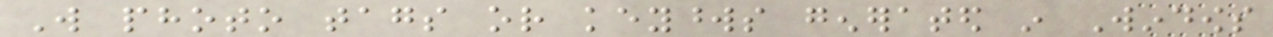Will photo tags or keywords generated in Windows
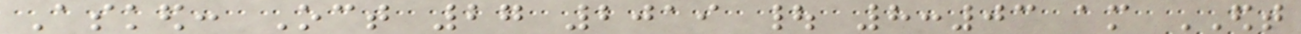Asked: Oct 27 2019 | 8:03 am EDT
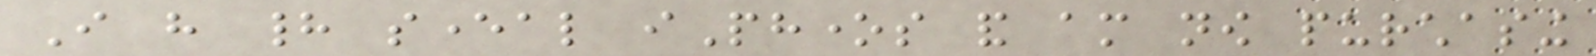I have had several iPhones and am now purchasing
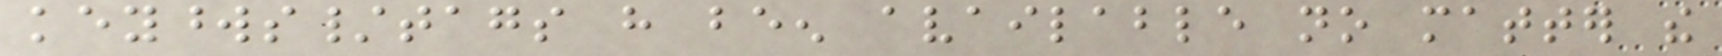keywords/tags have been available no matter the
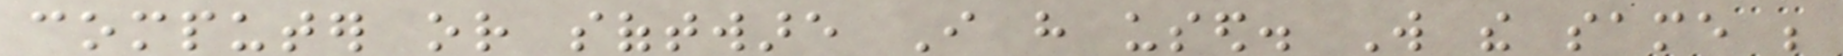computer or software I have used. Will the same be
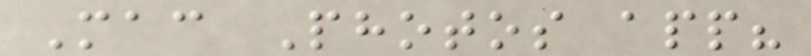Mac Photos app?
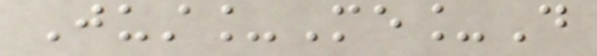Just_Me_D
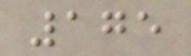175
